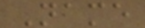Name
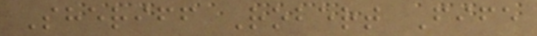Sheriff Robert Fife
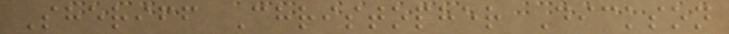Sheriff Christopher Dickson
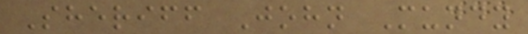Sheriff John Mundy
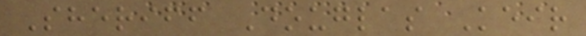Sheriff Douglas Keir
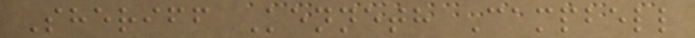Sheriff Kenneth Campbell
